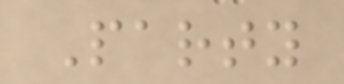Party
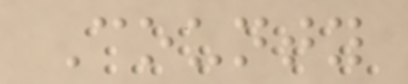County
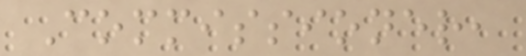Commissioner,
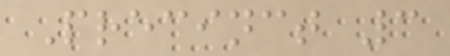Precinct 3
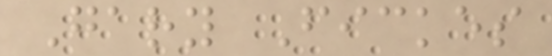Gary Fickes
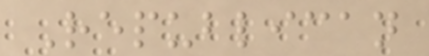Republican
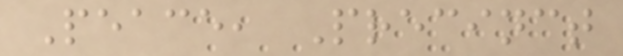Peace, Precinct
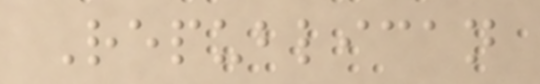Republican
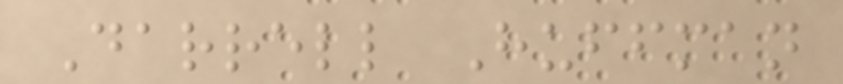Darrell Huffman
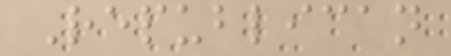Republican
